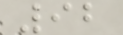92
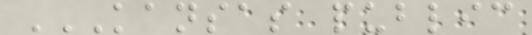KANSAS PUBLIC
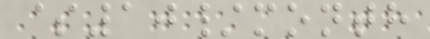$10/month
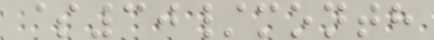$30/month
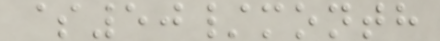$50/month
